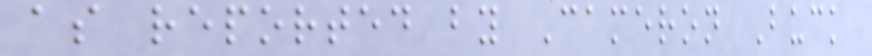as reported by Cameron Buck
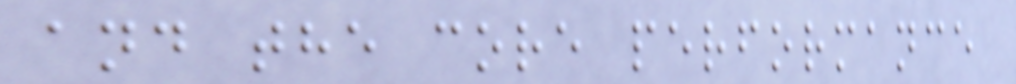and the core performance
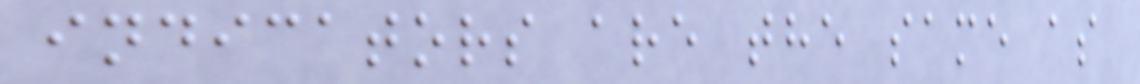indicators are the same as
